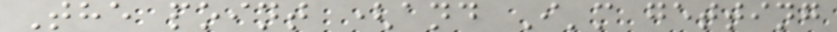The point (and I'm getting
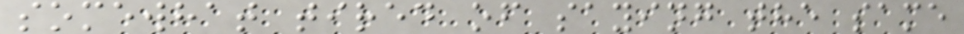somewhat tired of saying the same
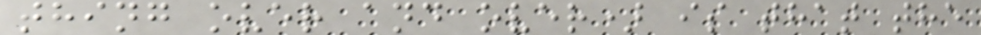thing over and over) is that the
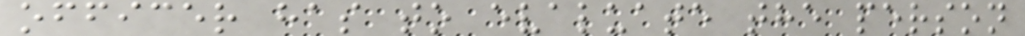officer has to evaluate the person
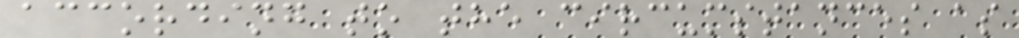according to the circumstances as
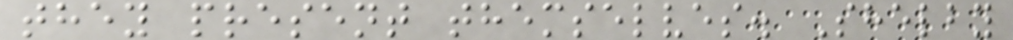they present themselves. Shelby
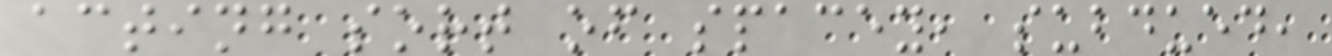acting sort of spacey, subdued,
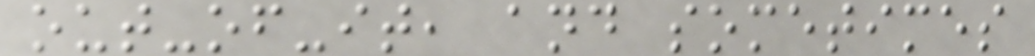out-of-it, and sometimes
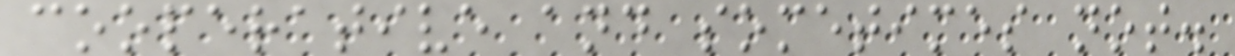cooperative and sometimes not.
